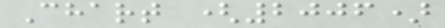Chart (2006)
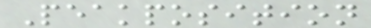Peakposition
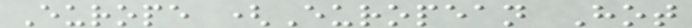Europe (European Hot
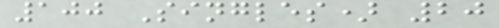100 Singles) 20
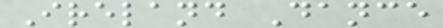Ireland Dance
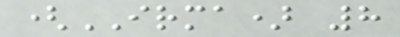(IRMA) 8
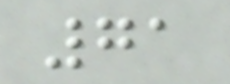71
